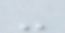-
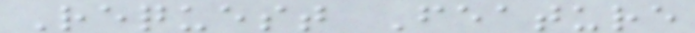Request Feature
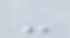-
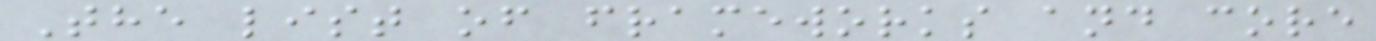The list of frameworks and core
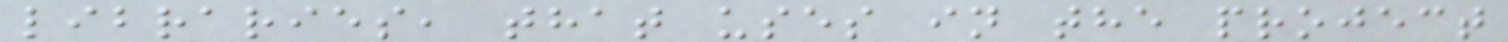libraries, that uses in the project
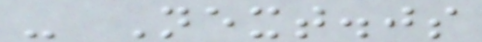- Next.js
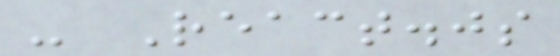- React.js
